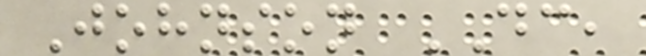Johnson DC,
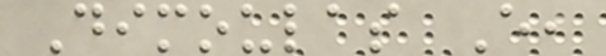Dimoulas E,
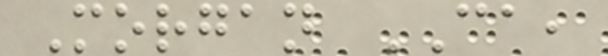Morgan CA,
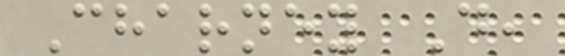Charney D,
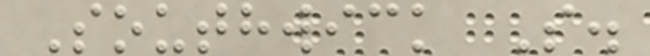Southwick S.
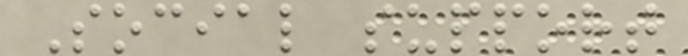Social support
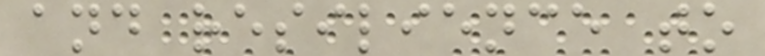and resilience to
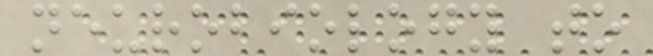neurobiology to
